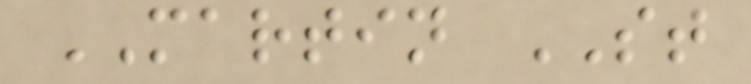MARTIN ST
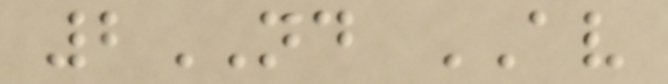2ND AV
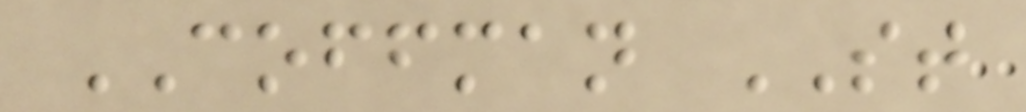COFFMAN ST
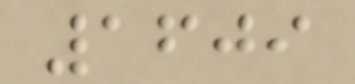1609
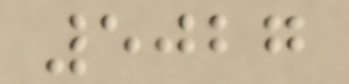5027
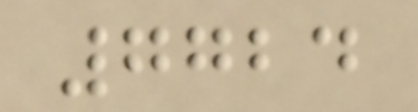7724
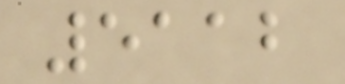5112
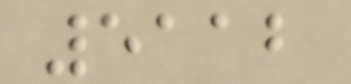5112
